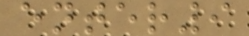enter9
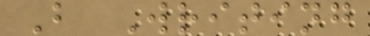B Writing
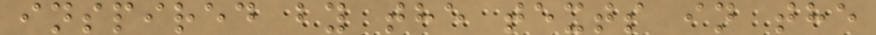inspired by the texts in the
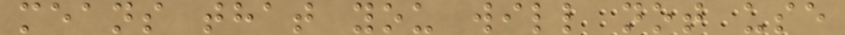means that you will not use
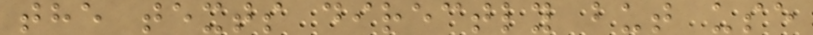the texts directly but use
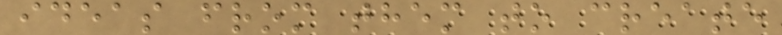ideas from them to create
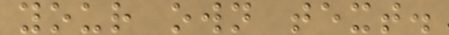your own text.
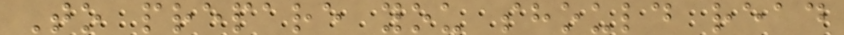To prepare you should read
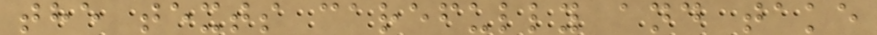the texts carefully and take
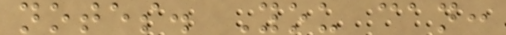notes. You can:
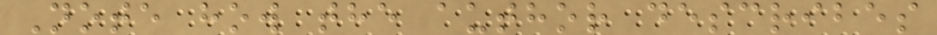Note how the author describes
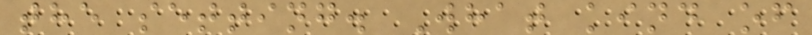the setting. What kind of
